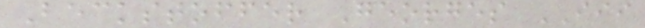Beckstoffer Georges III
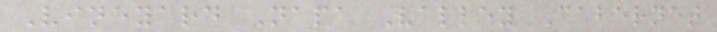Vineyard Napa Valley Cabernet
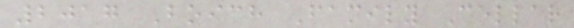2017 Boich Family Cellar
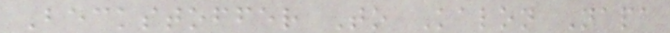Beckstoffer To Kalon Napa
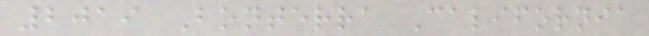2019 Bonterra California
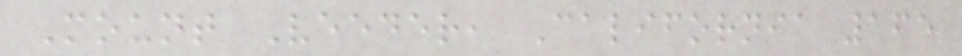Mount Veeder, California 165
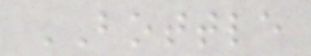BOTTLE
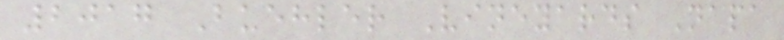2017 Buehler Vineyards Napa
